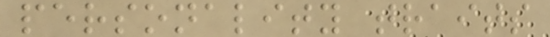personality traits
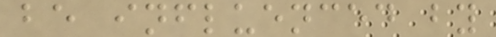be influenced by
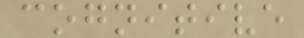cognitive
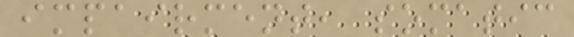impairment, somatic
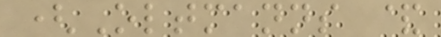(Oltmanns &
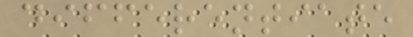differentiate
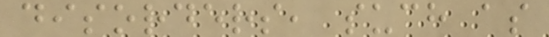disorders, such as
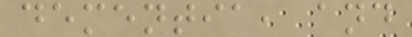dementia, and
